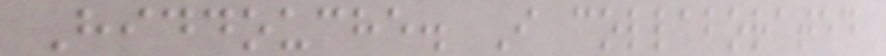Hiddouche. I collaborated
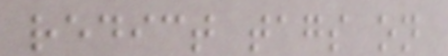redict tags on
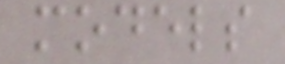models
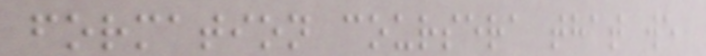formation coursera that we
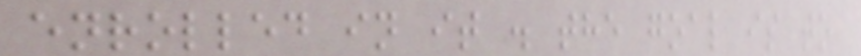enrolled in it . the goal is to
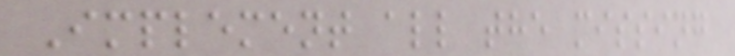Implement all the missing
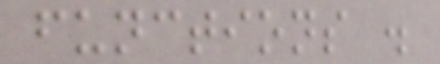functions .
